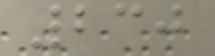230
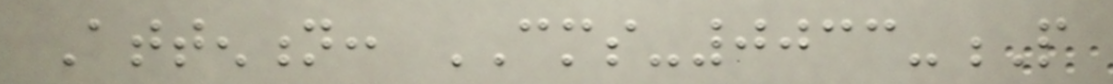Attention: CMS-0033-P
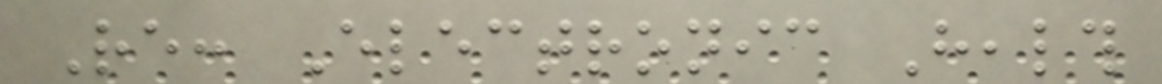Re: Electronic Health
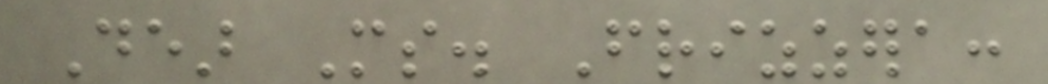Dear Ms. Frizzera:
